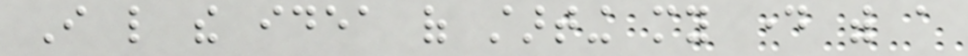I like the idea of starting my day with a
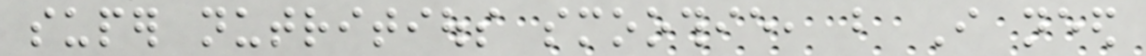super nutritious smoothie, but I need
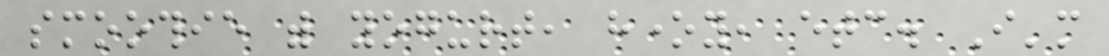smoothie with yogurt, honey, etc. I'm
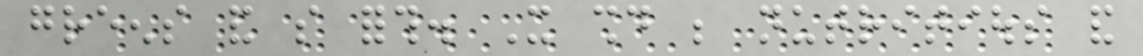greens and so forth. It should be nutritious and
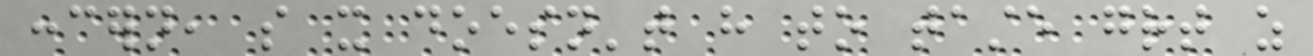concern, so it doesn't have to taste great as
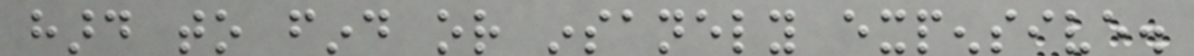hard to find or insanely expensive.
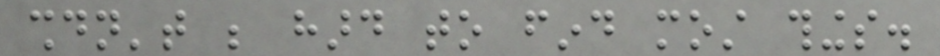shouldn't be hard to find most things.
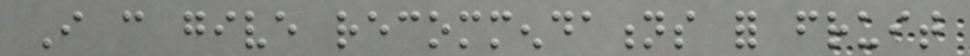I can give recommendations for fruit
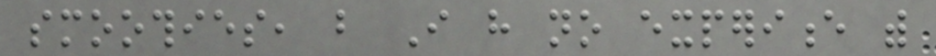smoothies, but I have no experience with
